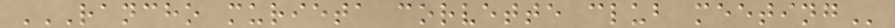RANCHO MURIETA CORVETTE CLUB MEETING
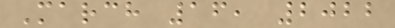March 16, 2022
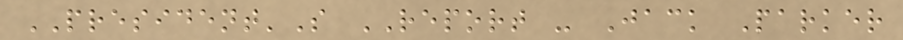PRESIDENT'S REPORT - Jack Parker
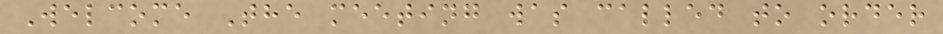Welcome The meeting was called to order
